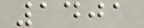1401
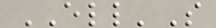ELL'S
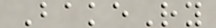BakeRy
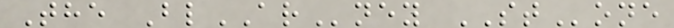The BlARney STone
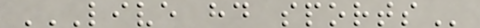LIVE HD SPORTS
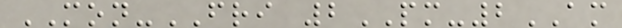MON-FRI 2PM-2AM
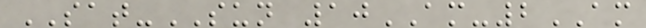SAT-SUN 10AM-2AM
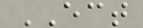ECT
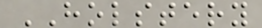HOLSTERY
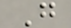G
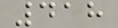418
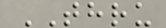THRU
